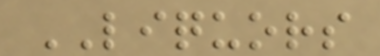LIQUORS
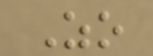Zo
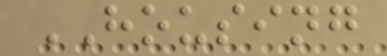HOUSING
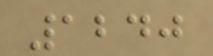1240
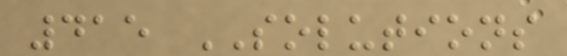415 SOLUTIONS
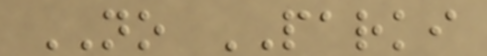NO PARKI
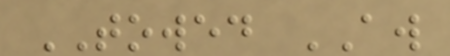TOWED AW
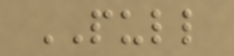PULL
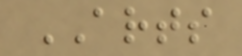ARTS
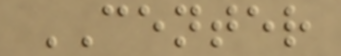CENTER
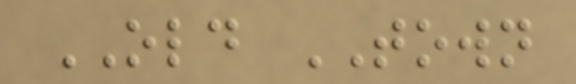OLD TOWN
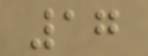17
